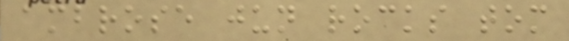ambrose jun rocks tom
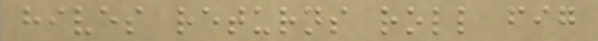hives returns roll fig
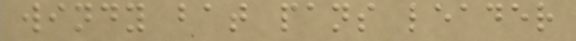windy bat pans leader
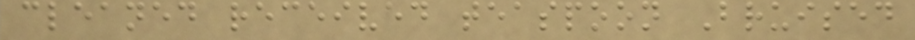cleaned received teaspoon Bruised
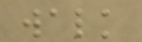walk
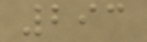293
